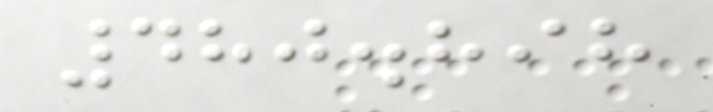480.898
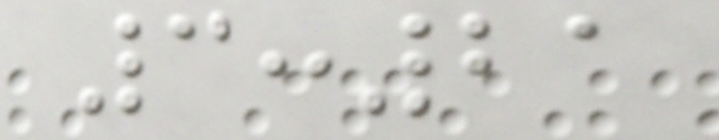3:21
